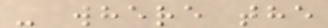- where the
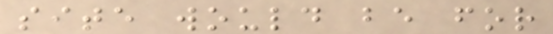site would be for
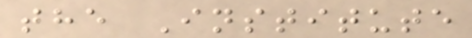the Institute
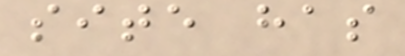site has
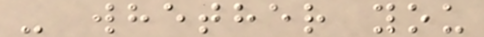- whether you
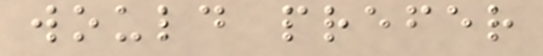would prefer
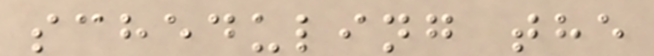scheduling the
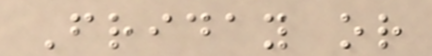Friday or
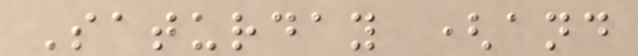Saturday (and
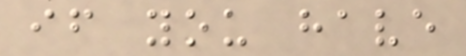if you have
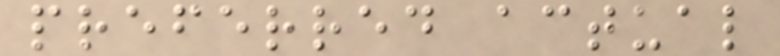preferred actual
